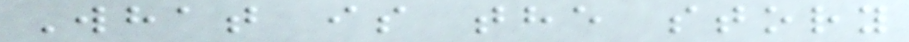What is the story
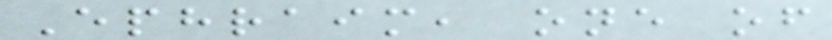Ephraim, one of
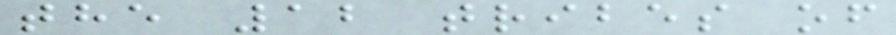the 12 tribes of
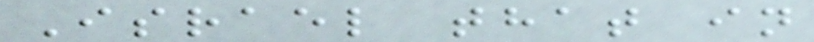Israel that in
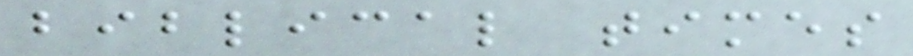biblical times
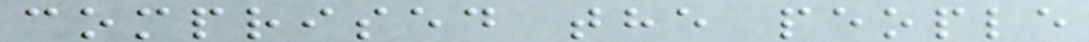comprised the people
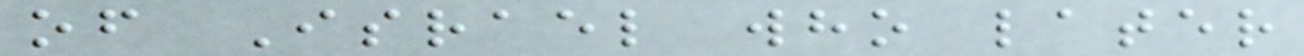of Israel who later
